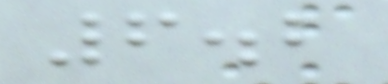6.2
